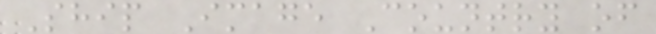Ship Image Country of
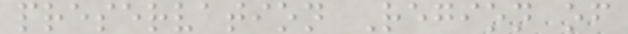preservation Region of
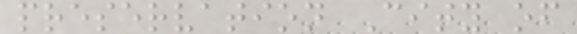preservation City of
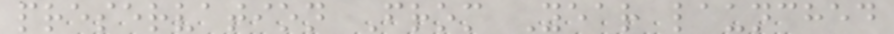preservation From Year launched
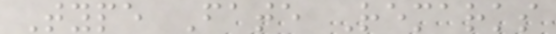Type Fate Remarks
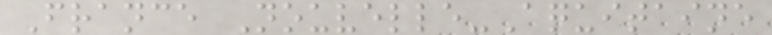France Nouvelle-Aquitaine
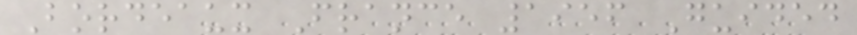Bordeaux France 1956 Guided
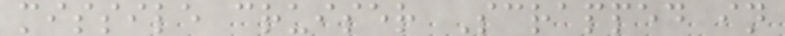missile cruiser Scrapped in
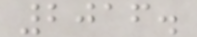2016.
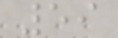59
